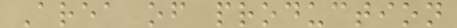Area of production
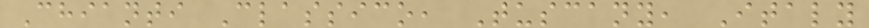Chianti Classico, Tuscany, Italy
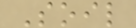Soil
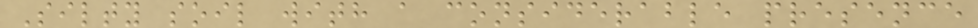Silty soil with a considerable presence
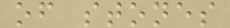of stones
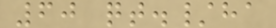60 qt./ha
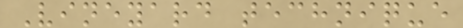Vineyard technique
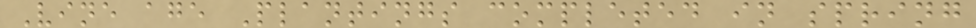Vine age Plantings completed in spring
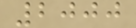2000
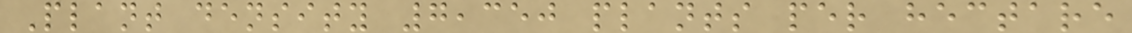Plant density 7,350 plants per hectare
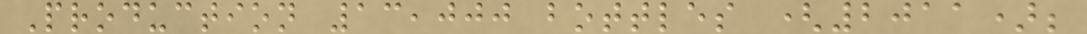Production 13,000 bottles (2011);
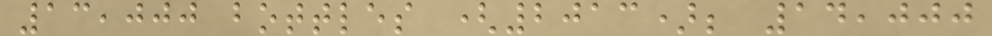13,000 bottles (2013); 14,000
